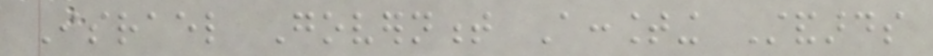Israel Government Accounting Standards
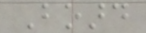Board
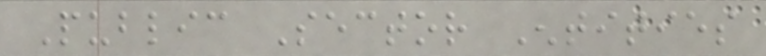Public Sector Entities
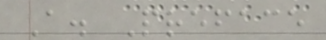A. Preface
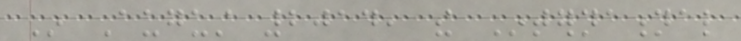In August 2014, the International
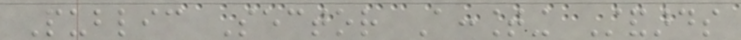Public Sector Accounting Standards
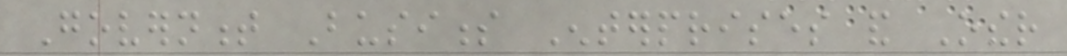Government Business Enterprises and Other
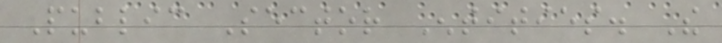Public Sector Entities. The
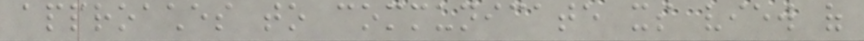approaches to communicate its view of
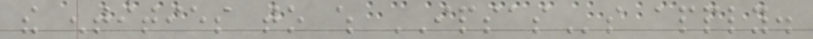the entities to which IPSASs apply.
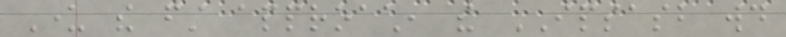Under the first approach, the IPSASB would
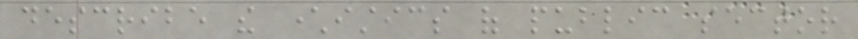describe the characteristics of public sector
